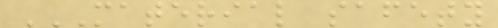MATERIAL SAFETY
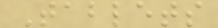Tablets
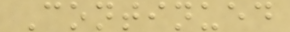Continued
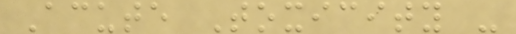Acute Toxicity -
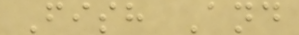Fish And
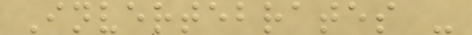Invertebrates -
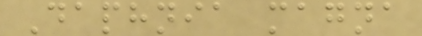Daphnia magna
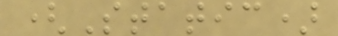(Static)
